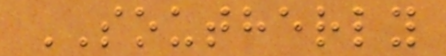SOUTHERLY
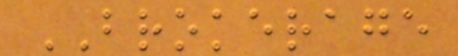BROKERAGE
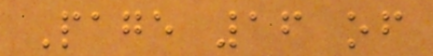Page 16 of
